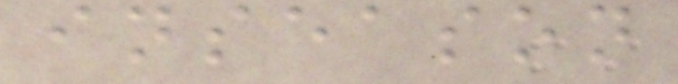inseason
